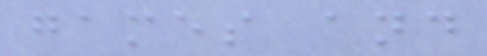games and
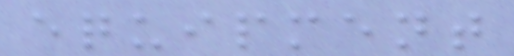equipment
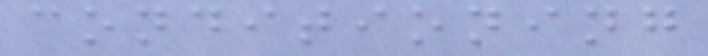conditioning
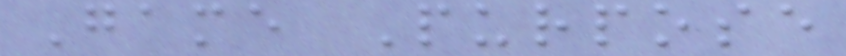Game Purpose
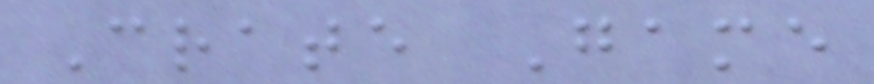Crate Game
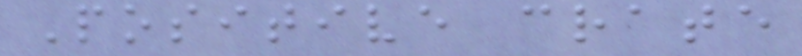Positive crate
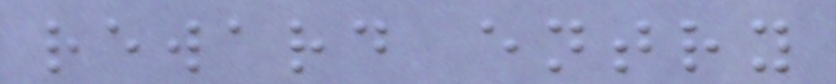reward entry
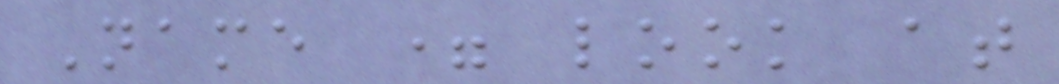Name = look at
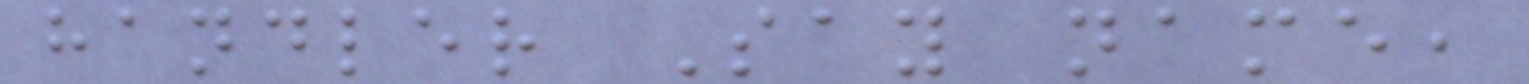handler Say name,
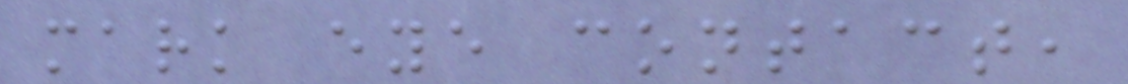mark eye contact,
